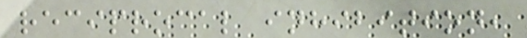reciprocal inhibition,
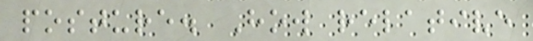posture. How relative
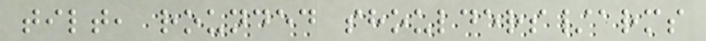tilt, rounded shoulders/arms
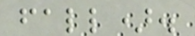fall).
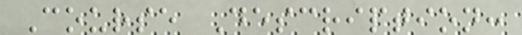Course Description:
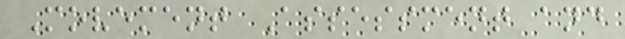Movement Assessment and
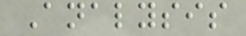Analysis
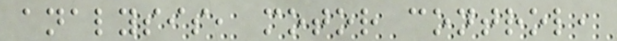analysis, motor control,
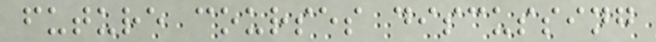future courses discussing
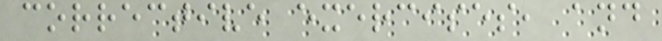corrective exercises, and
